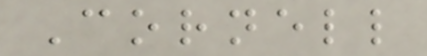Cornell
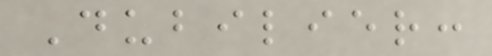Dubilier:
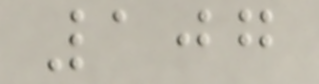107
